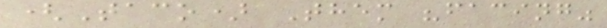(Taco) Them "facing"
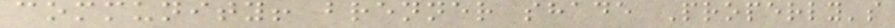community! brenner shade Properly's
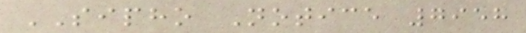SIPHO Notice 7958
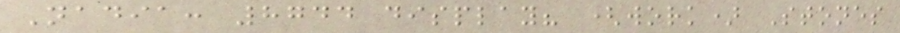Nadia: 8744 display? (work) Stones
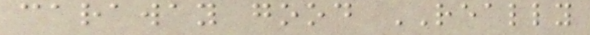caraway good REALLY
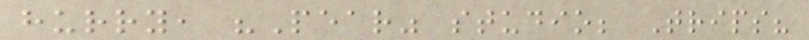hurry, "Pear" studio; Trips?
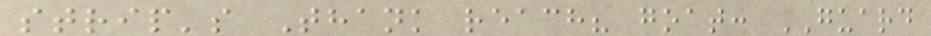strip's Thank reach? goat: GUARD
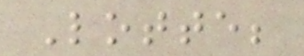Lotte;
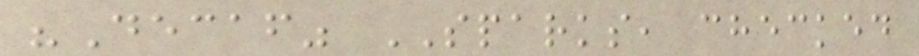"Decaf" SPARKS, checked
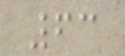63
